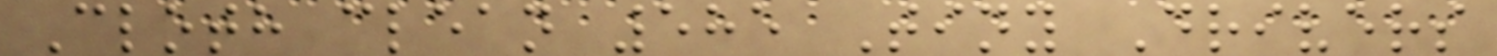Cloth clean 585 Tiny Drivers
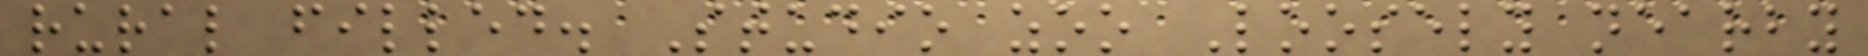rural filled. Studio zoo Loosely nearby
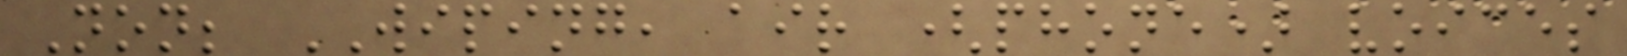Non; WIPING, air (phone) voices
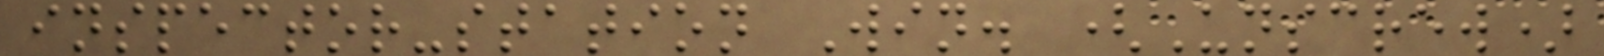inspector-station Win. (Unscrew)
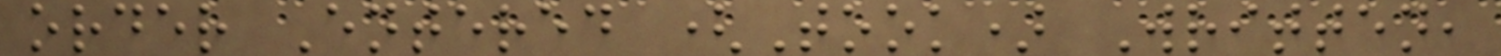order Entered (Took) Written,
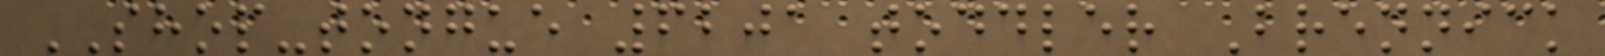SHOP-tongue 6201 toddler Brennick
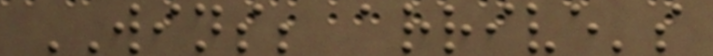WINS; arrive's
